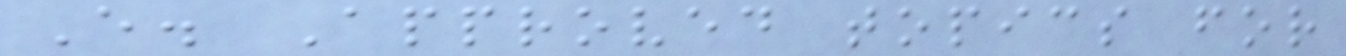E. Approved topics for
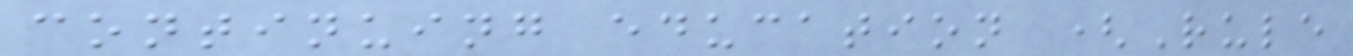continuing education (Rule
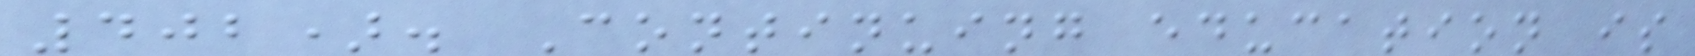402). Continuing education is
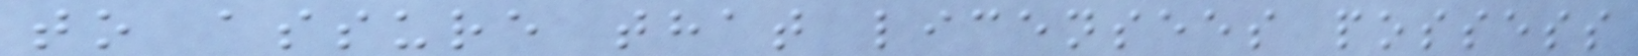to assure that licensees possess
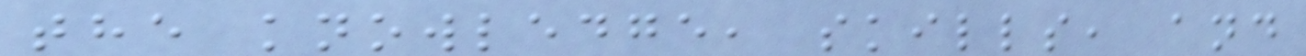the knowledge, skills, and
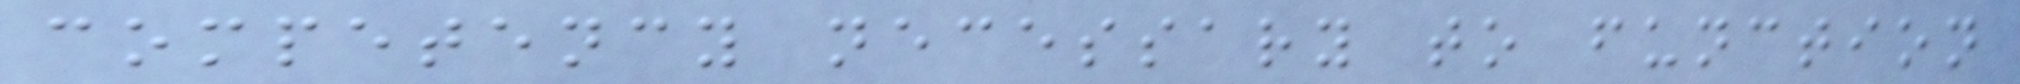competency necessary to function
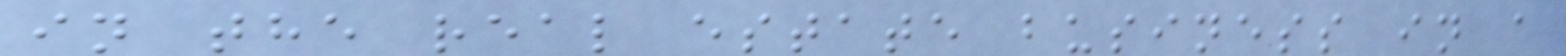in the real estate business in a
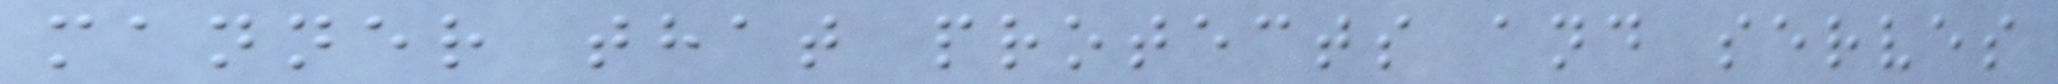manner that protects and serves
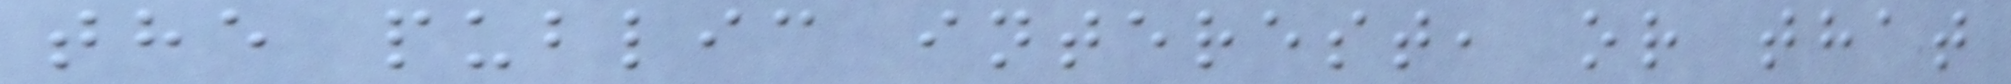the public interest, or that
